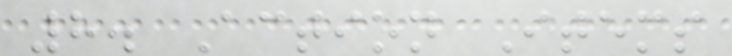8. Action Items
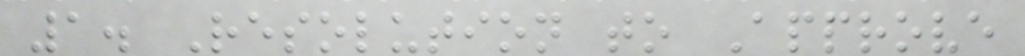1. Resolution to Approve
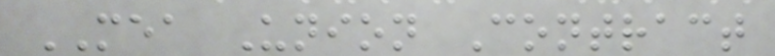MEA Union Contract
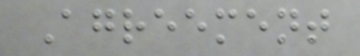Agreement
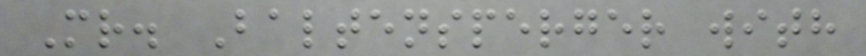Mr. Baltensperger with
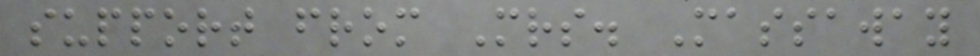support from Mrs. Massaway
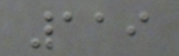119
